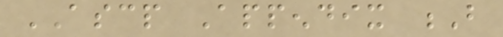ASCP Appendix B
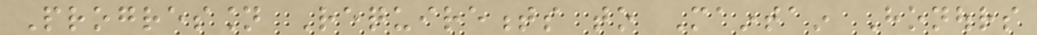Progression Requirements to Maintain Honours
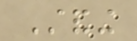Standing
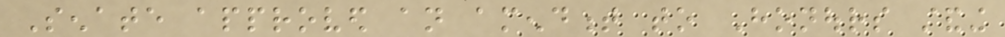Senate approved an amendment to Honours standing
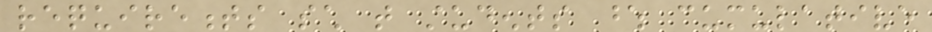requirements such that students whose cumulative
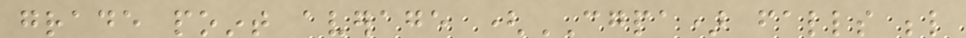grade point average (CGPA) falls below
